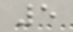5
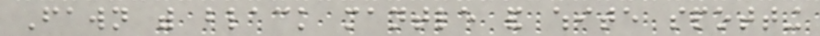Fawn with black mantle and white spotting
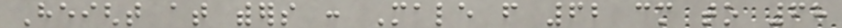Height at withers : Male from 62 cm to 68
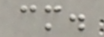cm.
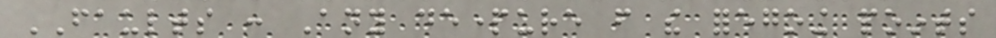FAULTS : Any departure from the foregoing points
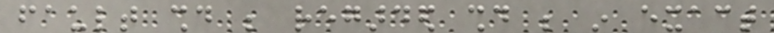fault should be regarded should be in exact
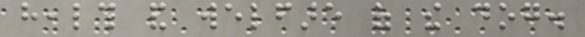health and welfare of the dog.
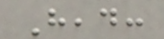Head:
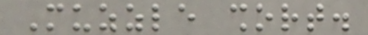Muzzle short.
